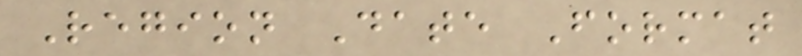Region Date Format
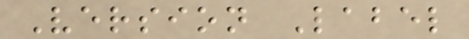Version Label
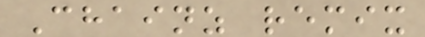Chainz remix
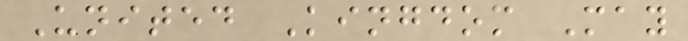United Kingdom May
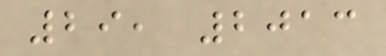29, 2013
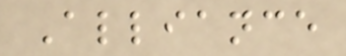Alliance
